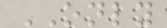ONLY
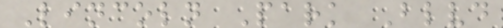Lincoln Park Blvd
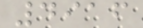4916
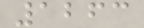1263
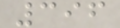396
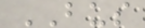BUS
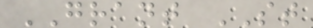GRANT ST
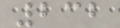232
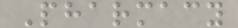Pharmacy
